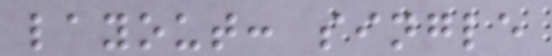layout: single
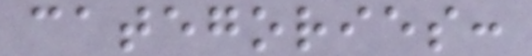categories:
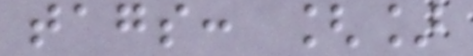tags: []
